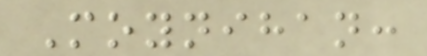Moynihan:
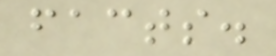facts.
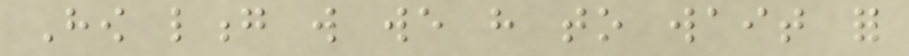How long will we have to wait for
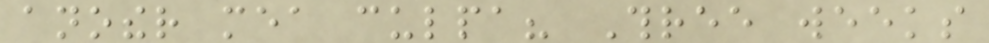another mea culpa? Three weeks
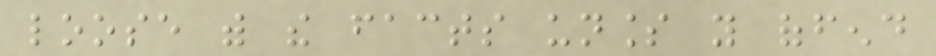loose with the facts unless you offend
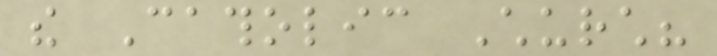the Catholic Church?
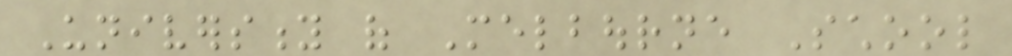University of Melbourne School
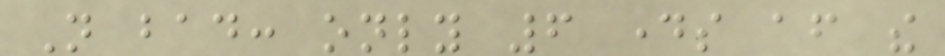Not bad: only 6 days after the
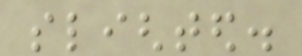slighted.
